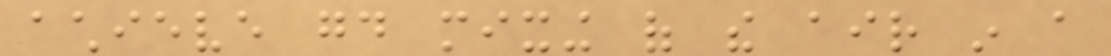achieve good mixing of the air in a
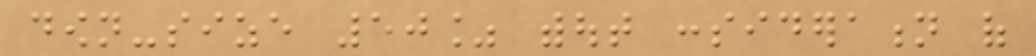down-size 50% without consideration of
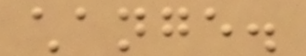change.
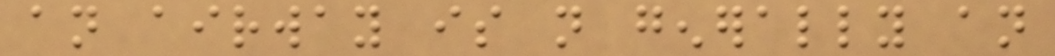an airway is not generally an
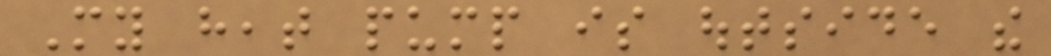My heat pump is outside the
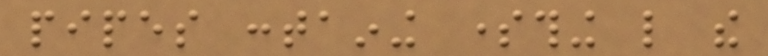pipes containing something like the
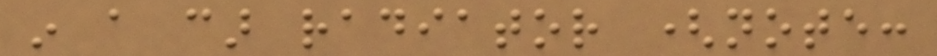in a car radiator (note:
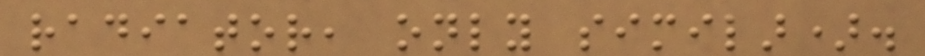radiator, only similar).
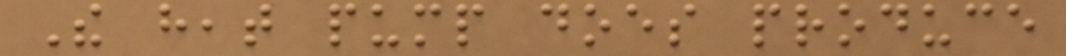The heat pump does produce
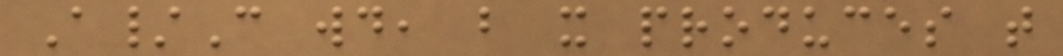A/C would, but it produces that
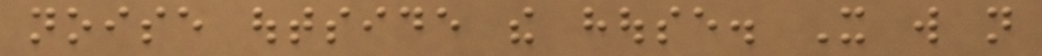noise outside the house. It will not
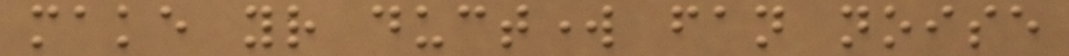make your ductwork fan noise
